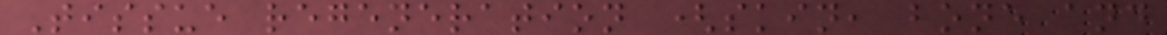Tissue regeneration (skin, bone and
